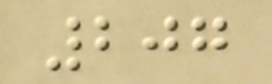207
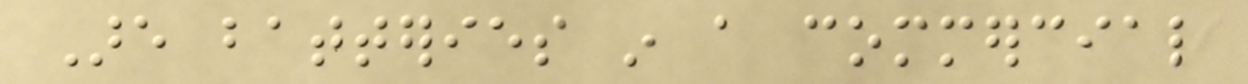Are batteries in a commercial
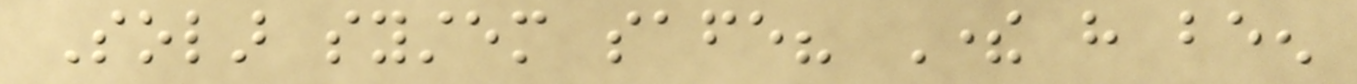Solar system safe? There have been
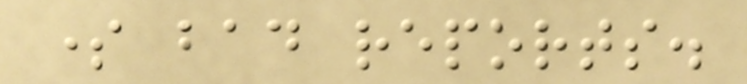some bad reports.
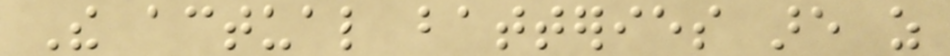The actual batteries are as
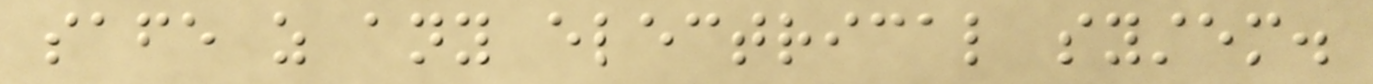safe as any electrical system.
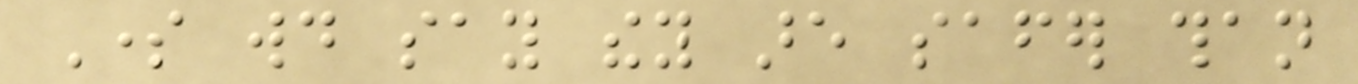Some would say they are safer than
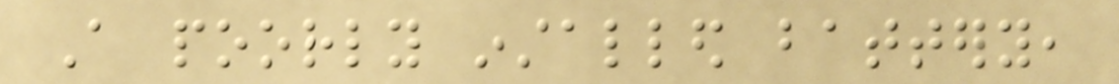A poorly installed battery,
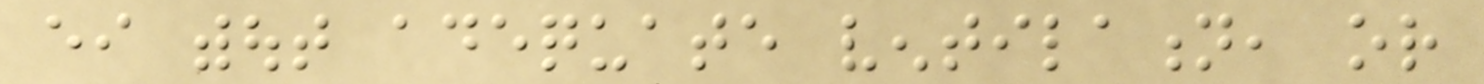either without adequate ventilation, or
